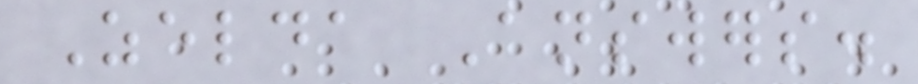Zelda Answers.
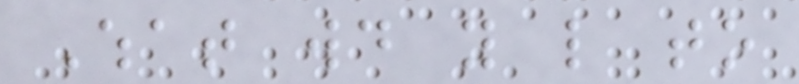What would you like to
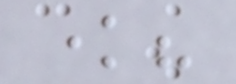know?
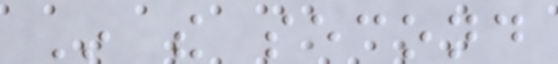In the second
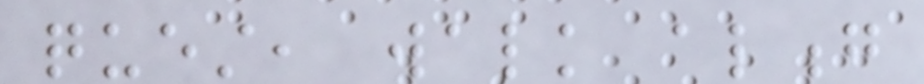quest, walk along
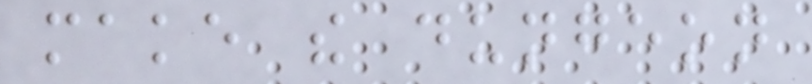make the dungeon
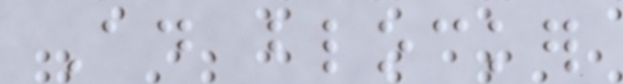Ad blocker
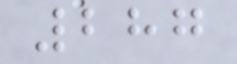287
